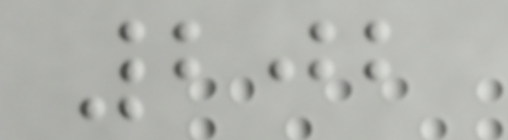202
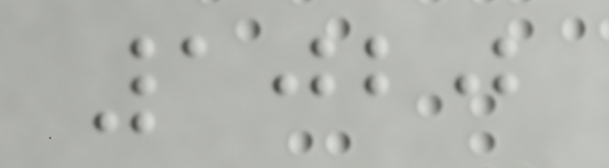1020
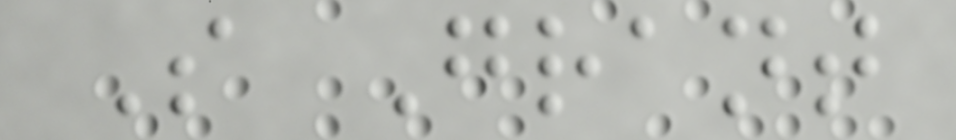S Grant
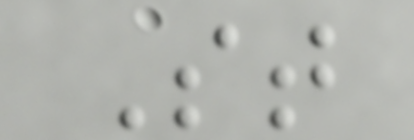St
